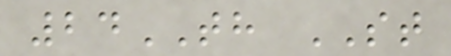24TH ST
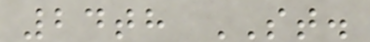24th ST.
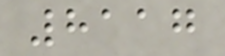8117
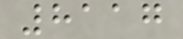8117
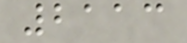2113
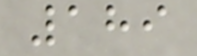189
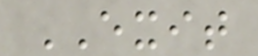EXIT
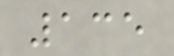135
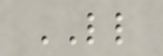LL
